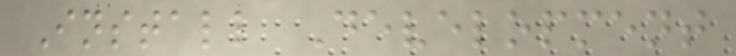Install Development
